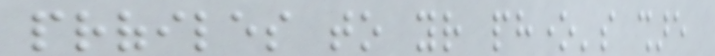profiles to your phone's share
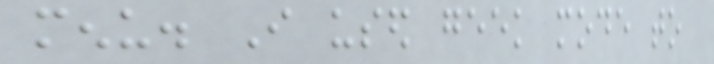menu. I used geek mode to
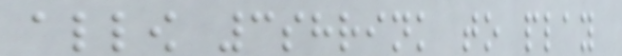allow 3shrink to play
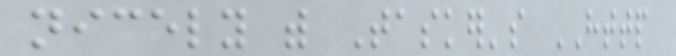nicely with Tasker's HTTP
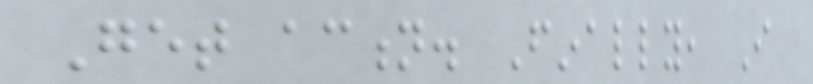Get action. Finally, I
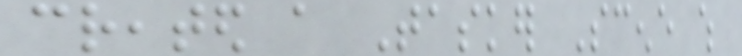created a Tasker Scene which
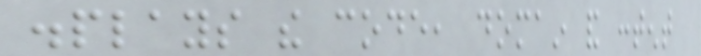displays the code, domain and content
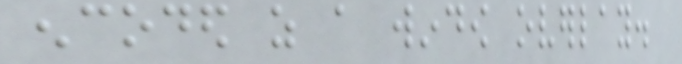encoded as a window overlay.
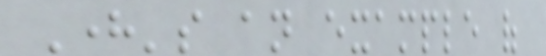Here's an example of
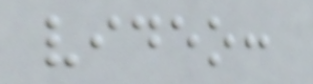video:
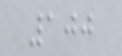100
